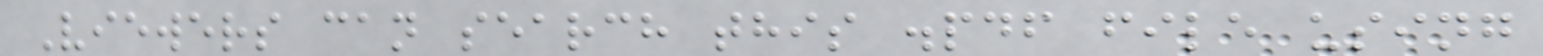Viewers can search this .pdf file using
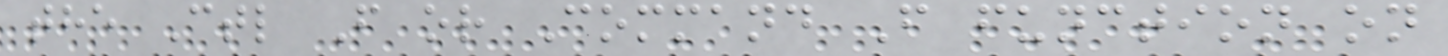the Ctl F or Command F function on
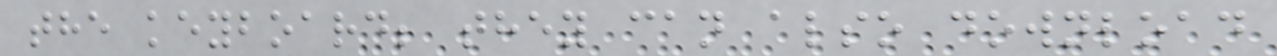the keyboard; they can also download
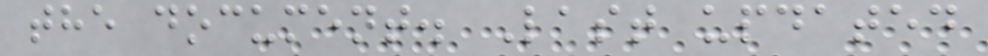the document. Last updated
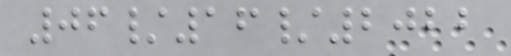06/16/2022
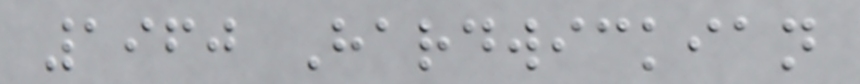1960 Hardwickian
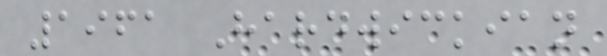1961 Hardwickian
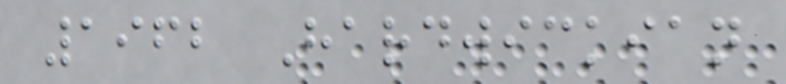1962 Hardwickian
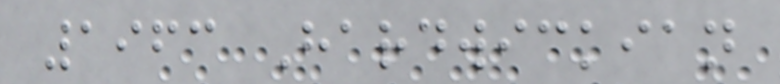1963 Hardwickian
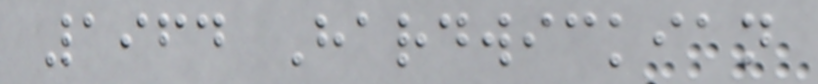1964 Hardwickian
